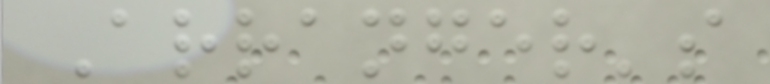Arranger's
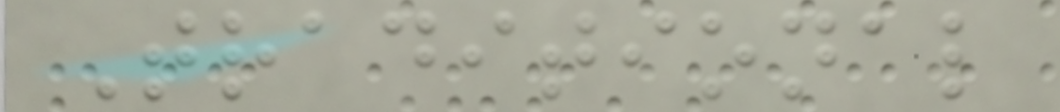Traditional
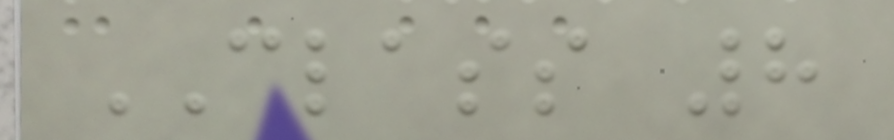CLASS 8
